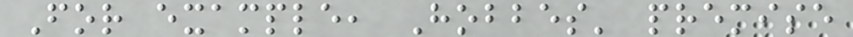For example, Hobbes' premise
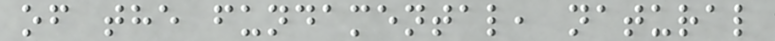of the fundamental, natural
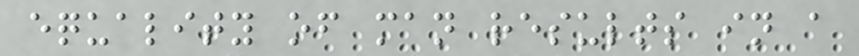equality of man results in a
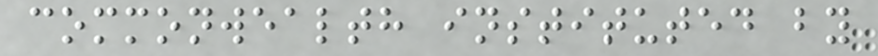commonwealth instituted by
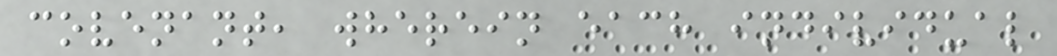covenant, wherein each individual
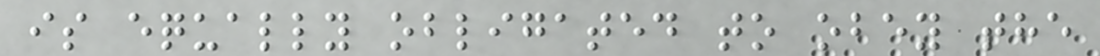is equally obligated to obey the
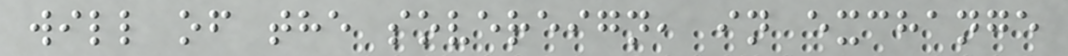will of the sovereign, in exchange
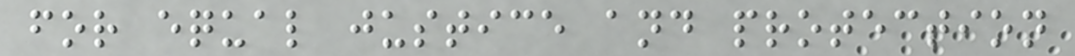for equal justice and protection
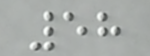58
